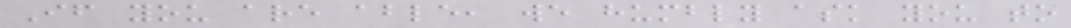If you are able, we humbly ask you to
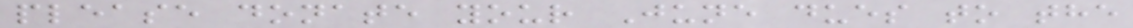please donate your June dues to the
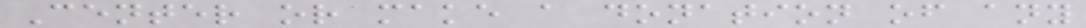Center or make a donation of any
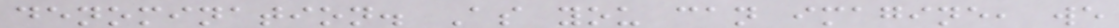denomination. As you can imagine, we
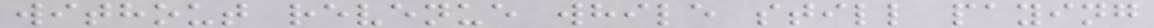without revenue while still paying
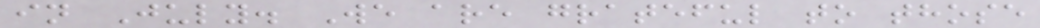in July. We are grateful to those
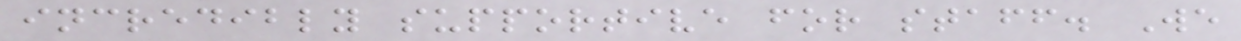incredibly supportive for staff. We
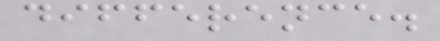difference.
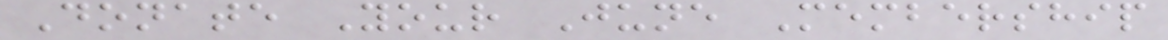Donate Your June Membership
